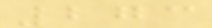273
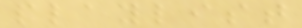playlist
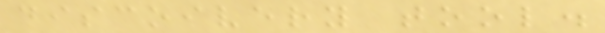discoivery tool.
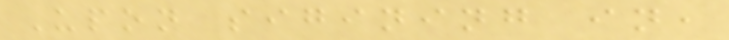Upon sigining in,
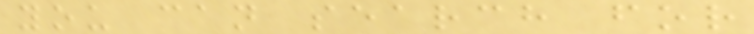you can search for
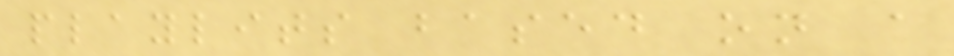playlits based on a
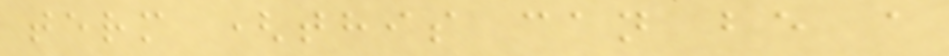term (this can be a
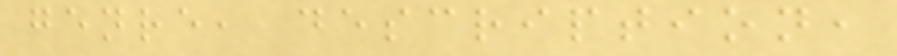genre, description,
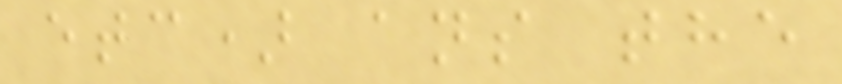etc) ans the
